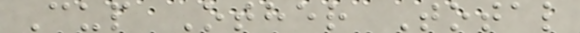Cup Other Total
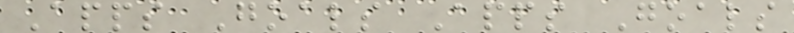Apps Goals Apps Goals
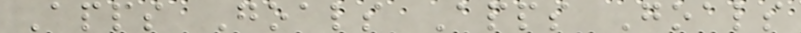Apps Goals Apps Goals
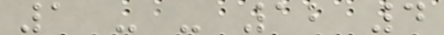1 - - 12 4
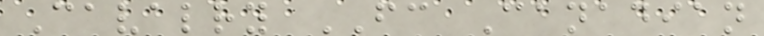Cavalry FC Canadian
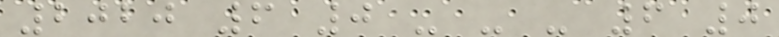2020 6 0 - - - 6 0
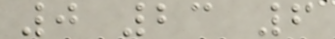0 23 6
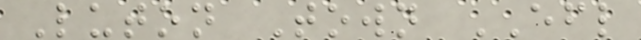Luton Town EFL
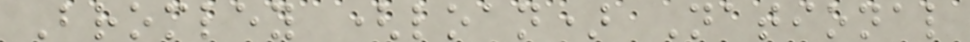Bromley (loan) National
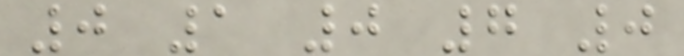0 1 0 7 0
